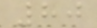80
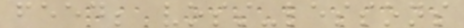feed; voss-lessons
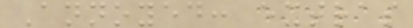Annoyed: extras
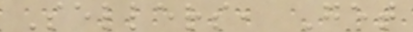Sellers, Get
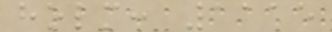holm: 1115
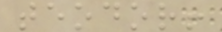teodor!
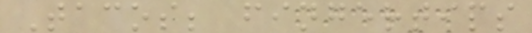Tacos; fingertips
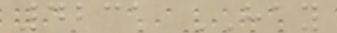4231 HAY
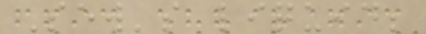Sew's liquid;
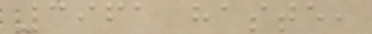3961 haste,
